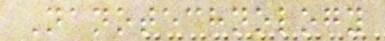Nanotechnology
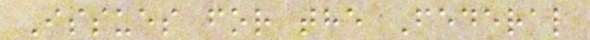Issues for the Federal
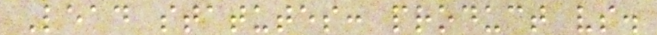Lead statutes: product vs.
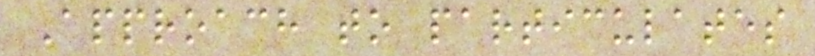Approach to particulates
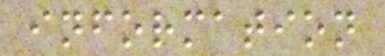information
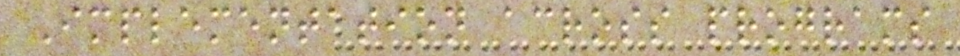Implementation across programs
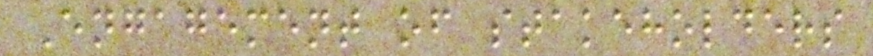Engagement of stakeholders
